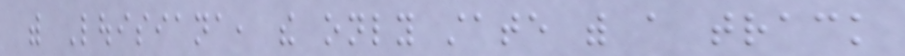with Louisiana, the only state with a track
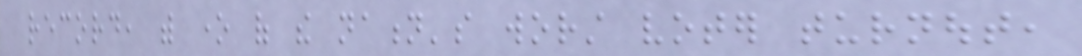record, with one of the nation's worst voter turnout,
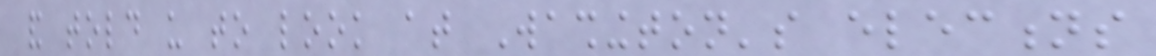and told us to look at Washington's elections
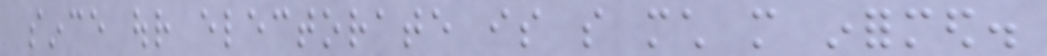since our electorate is so much more informed.
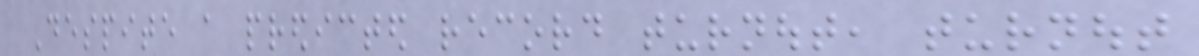Despite a predicted record turnout, turnout
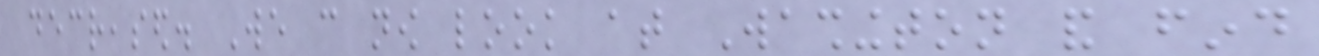decreased. We can now look at Washington and find
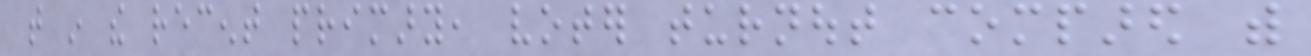that in the recent primary, voter turnout compared with
